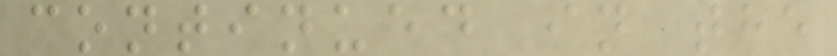continued in the
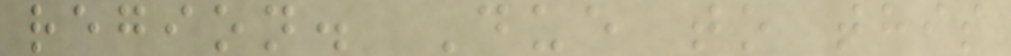region. Due to this
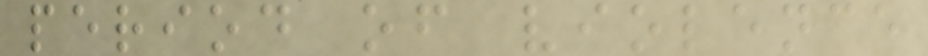period of violence
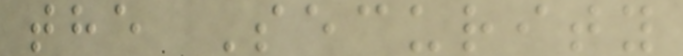the Security
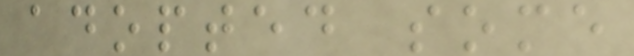adopted some
